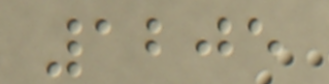1205
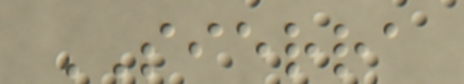SIERRA
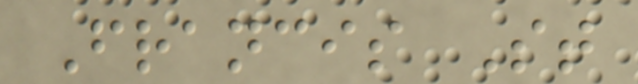Francis St
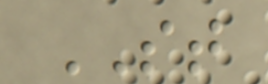ST
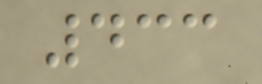433
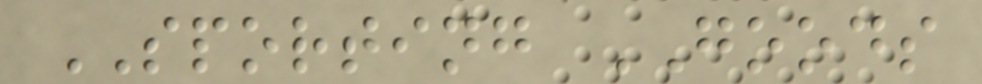SPORTING GOODS
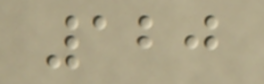120
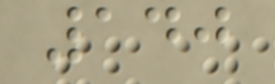140
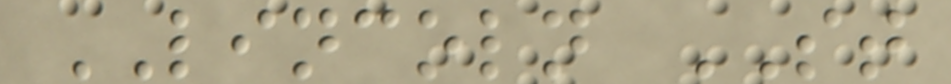LINCOLN ST
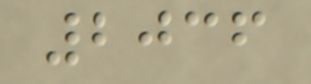2036
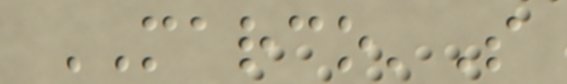MARCO'S
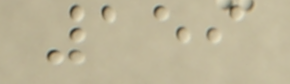159
